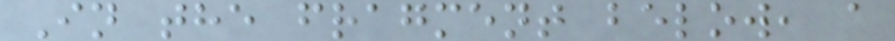In the fragment below, a
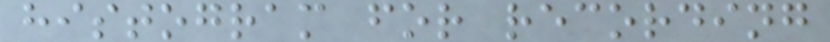histogram for recording
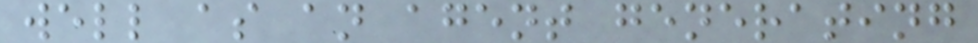well as an agent generating
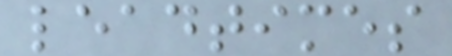leadtimes
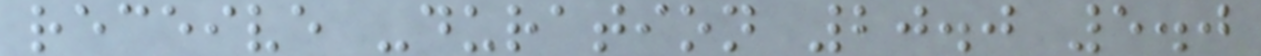receive -duration 20.0 5.0
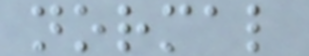normal
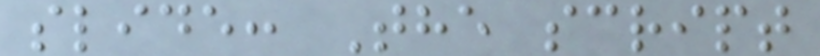slide: The script
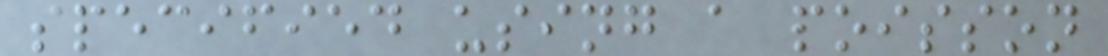specified using a poisson
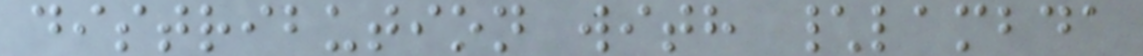distribution with \lambda
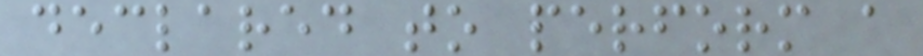declared to perform a
